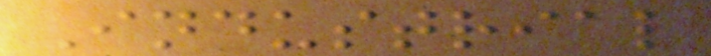Industrial
